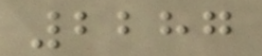2287
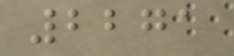2271
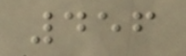456
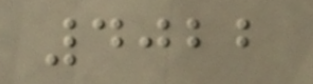4022
